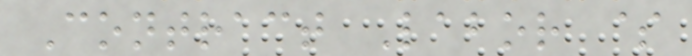Contract Labor $
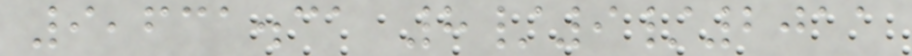9,631.31 8/9/2011
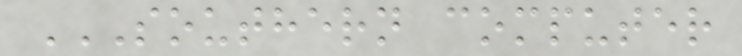SOUTHERN COMPUTER
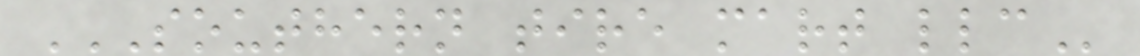SOUTHERN TIRE MART LLC
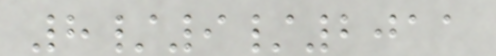8/9/2011
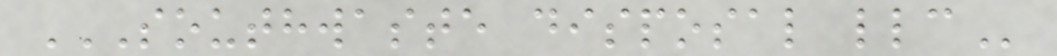SOUTHWASTE DISPOSAL LLC
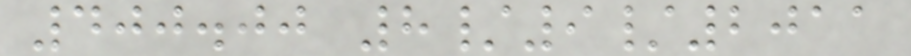400.00 8/9/2011
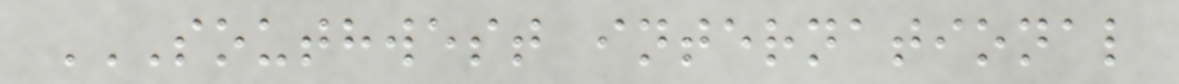SOUTHWEST INTERNATIONAL
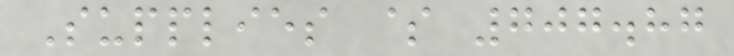Supplies $ 707.87
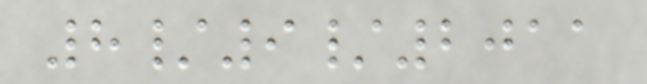8/9/2011
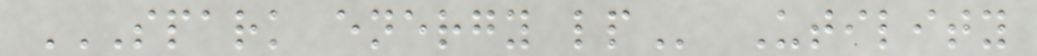SPARK ENERGY LP Utility
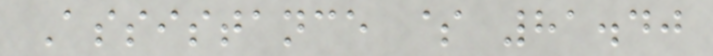Assistance $ 81.40
